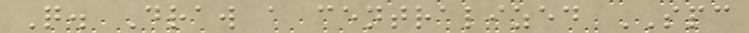Q. Draw a centralized SPC
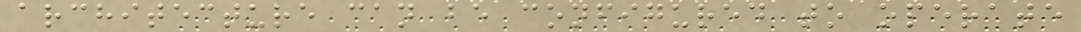architecture can be configured to operate
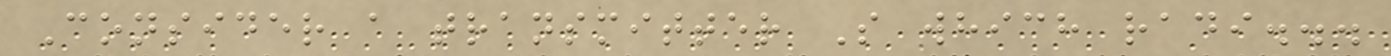Consider a transmitter S which radi...
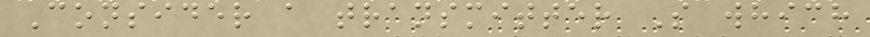Consider a transmitter S which
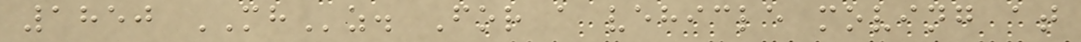1850 MHz. For a vehicle moving at
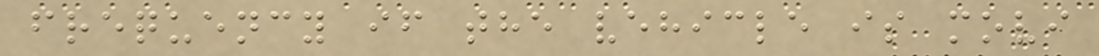frequency if the vehicle is movi
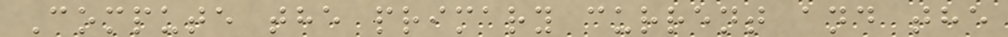Compute the primary current and the
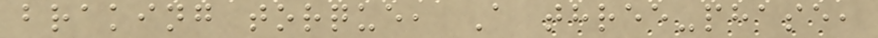braking torque, A three-phase,
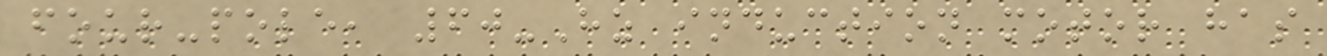four-pole, 60-Hz induction motor has
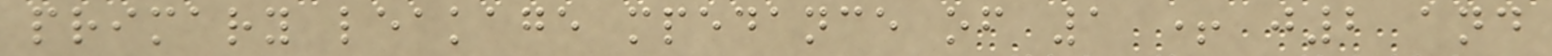primary leakage mpedance of 1 + j2 and
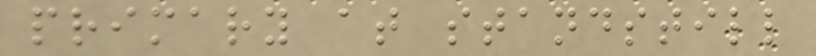primary at standstill
